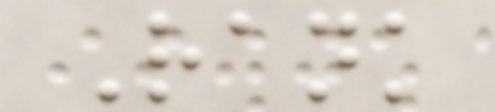Rank
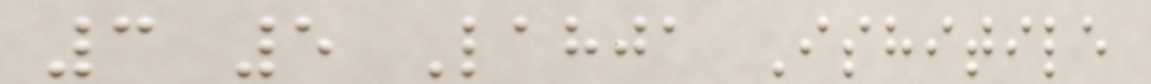3 5 Lahja Ishitile
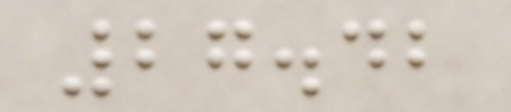27.42
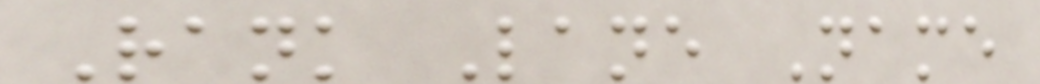Rank Lane Name
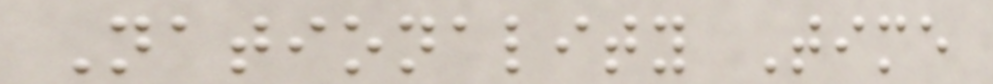Nationality Time
